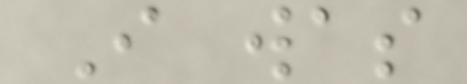I was
